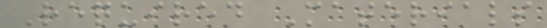Required Materials
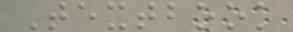Textbook
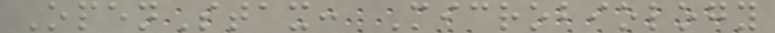OpenStax: Microbiology
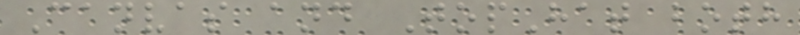Canvas and TopHat both
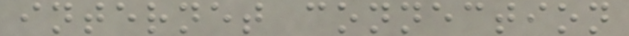internet connection
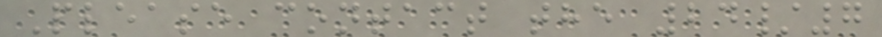Please contact the 24/7
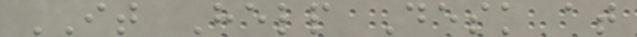IT Help Desk at
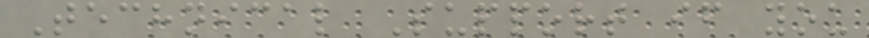Technical Support if you
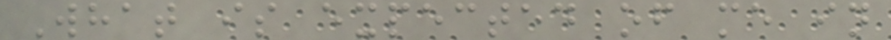What is expected of me in
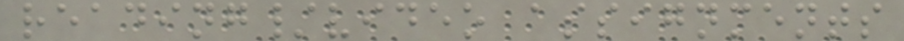reading/video assignments
